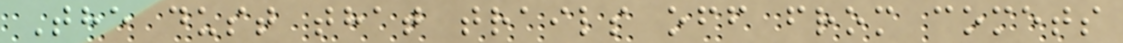The dust that trails off from comets
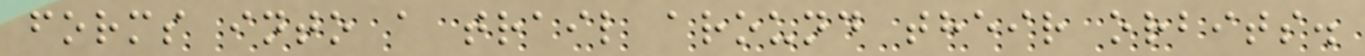forms into a trail around their orbits.
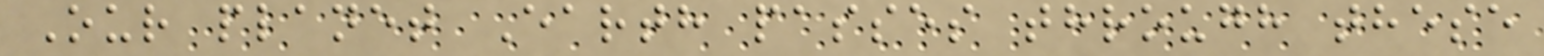Our planet Earth passes through these
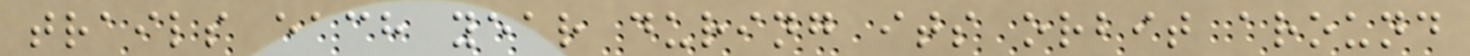trails each year during its orbit around
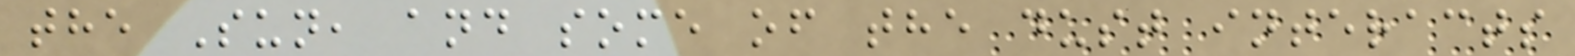the Sun, and some of the dust interacts
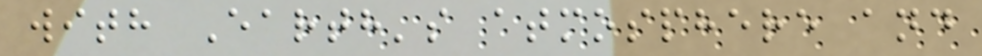with Earth's atmosphere and
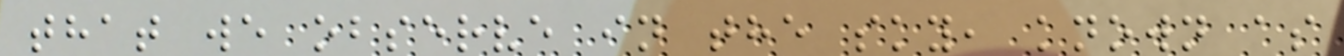that we observe in the sky, known as
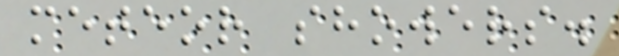meteor showers.
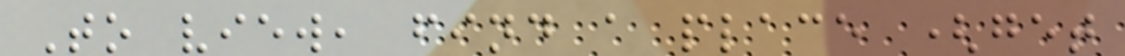To view, find a place (get
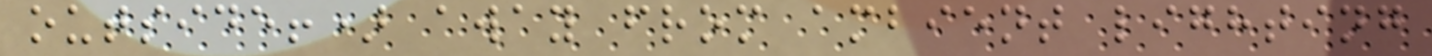outside!) away from ambient lighting
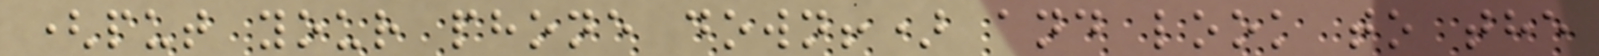(put your phone down!) and look to the
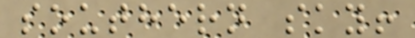southern sky!
